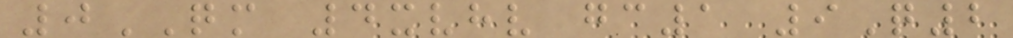0QM 4xvhv gc1 9Q2
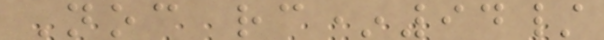Noc rc*94/
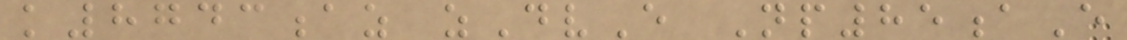k8743az zDvE Np85aE
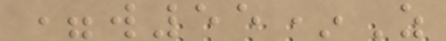=w55*Z
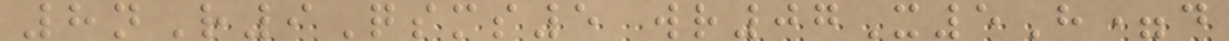8nR9Qsms5 wr07X5H=d
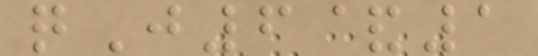qJ6&1
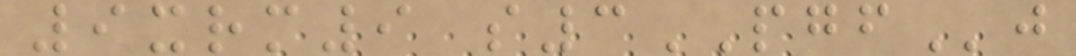9xrm9 s3PGFj
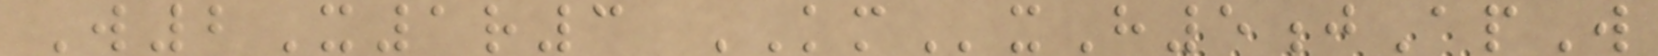W2X1r3 KMxH5jApW
